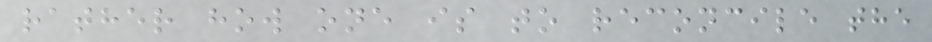rather how one is to reconcile the
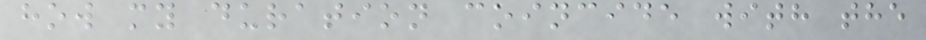how my duration coincide with the
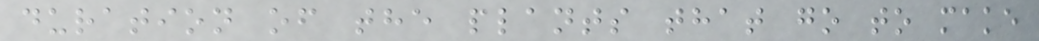duration of the plants that go to make
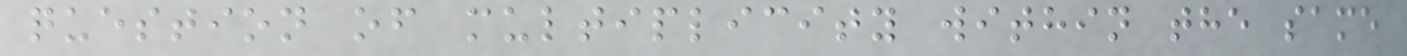question of multiplicity within the same
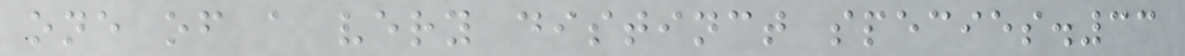one of a very distinct species.33
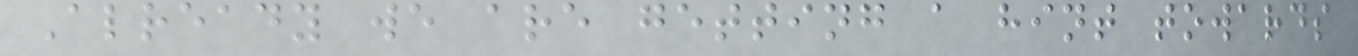Already we are getting a hint towards
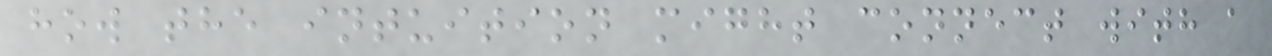how the intuition might connect with a
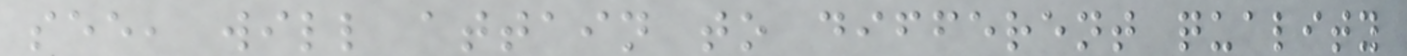see, will attain to different quality
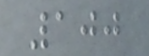100
